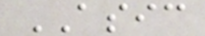ASIC
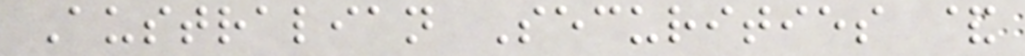Australian Securities &
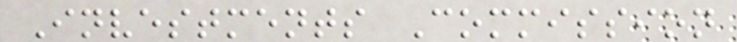Investments Commission
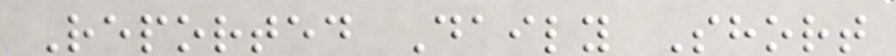Reported Daily Short
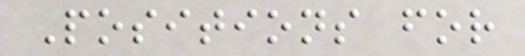Positions for
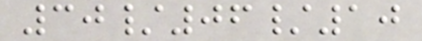30/06/10
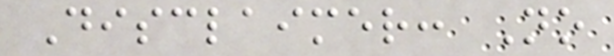Disclaimer: No
